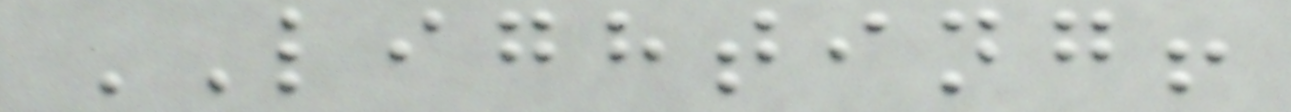LIGHTING!
